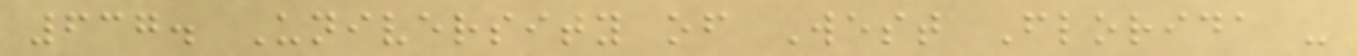637. University of West Florida -
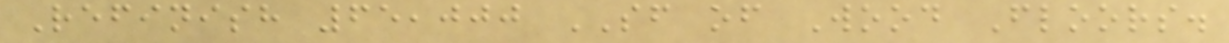Refinish 65,000 SF of Wood Floors.
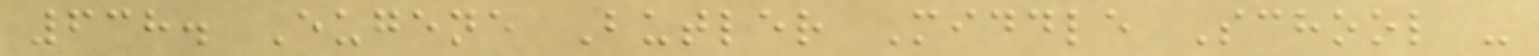638. Eugene Butler Middle School -
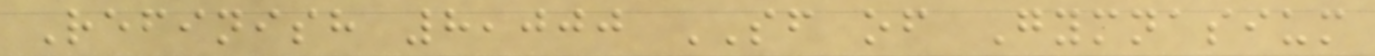Refinish 8,000 SF of Gymnasium
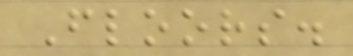Floors.
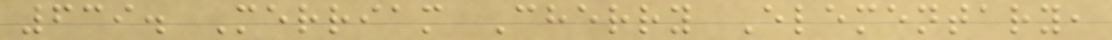639. Merriam Cherry Elementary,
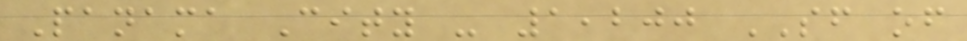Panama City - 1,200 SF of
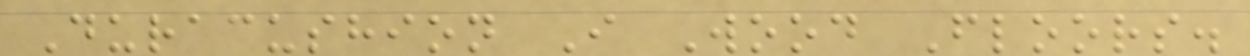Duracushion I Wood Floors.
